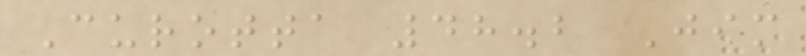Curotta 48.2 Jim
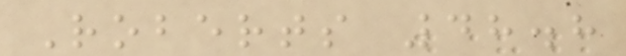Roberts 48.8
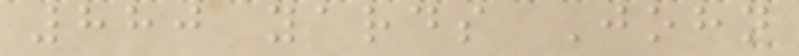880 yards John
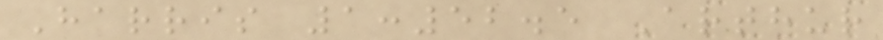Harris 1:52.5 Arthur
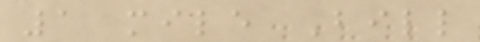1 mile Bill
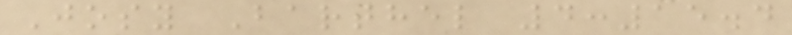Josy Barthel 4:15.4
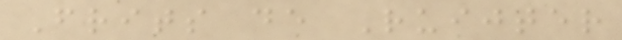Frits de Ruijter
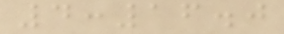4:16.0
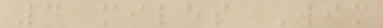3 miles Wim
